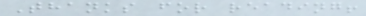Thanks for reading!
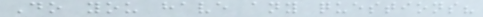Do you have any questions?
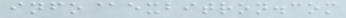info@exbitron.com
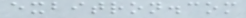exbitron.com
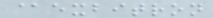@exbitron
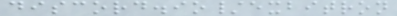discord.io/exbitron
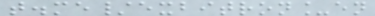t.me/exbitron_en
